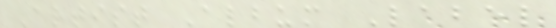Artist Album Label
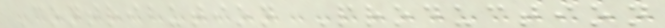Contribution Production
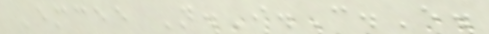Emcee N.I.C.E.
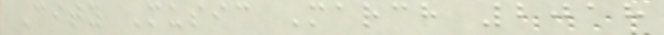City Music March 2018
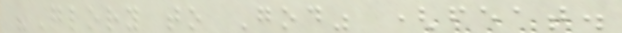"Glory to God" (feat.
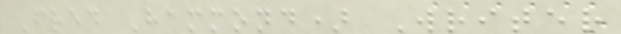Fred Hammond) Writer
